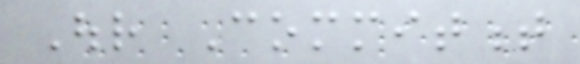Our Commitment
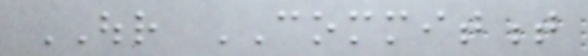OUR COMMITMENT
